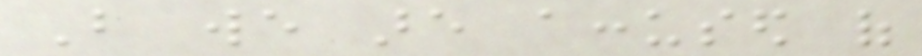But we are accused of
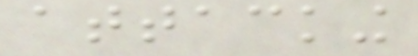attacking
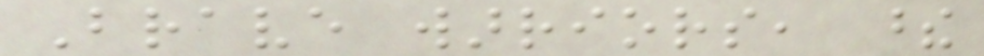Brave warriors, these
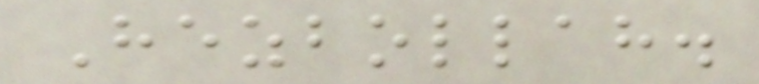Hezbollah.
